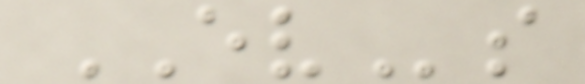EVs
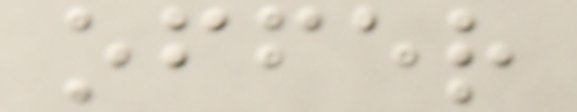offer
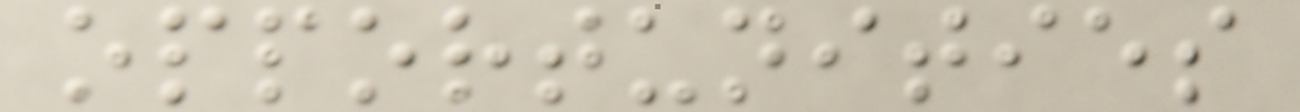opportunities
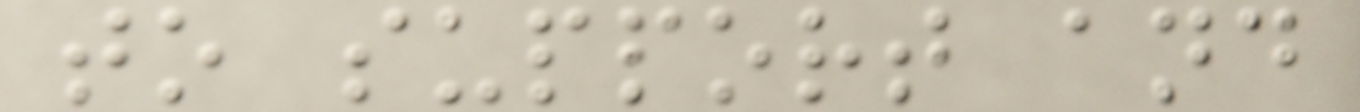to support and
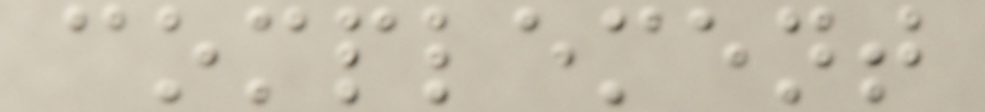complement
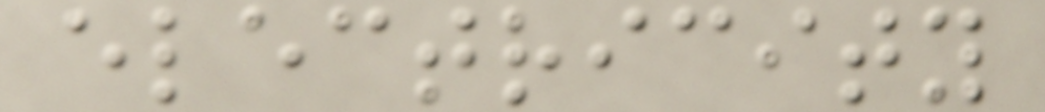electricity
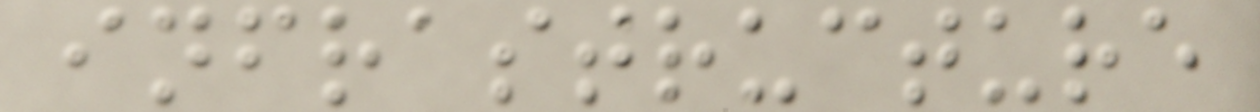infrastructure
